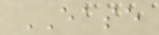EASE
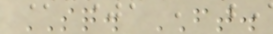SQ. FT.
